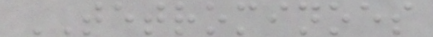TETROMINOES
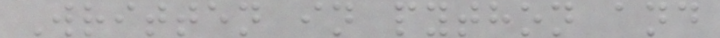Written in python and
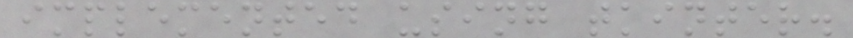implemented using tkinter.
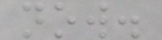now.
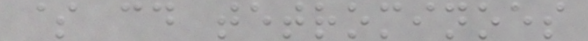$ cd tetrominoes
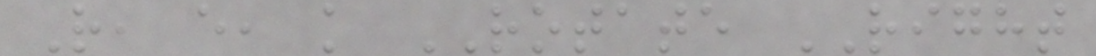R, e, k ROTATE RIGHT
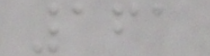161
